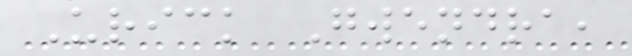Urick Gwendra,
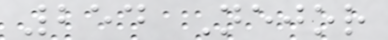254 Nejor
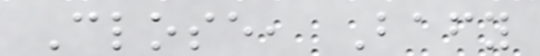Close, Bafy
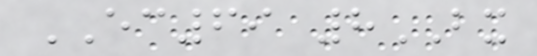EC69 8BX
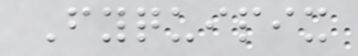Fyquipix
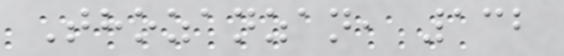Thozanzan, 132
